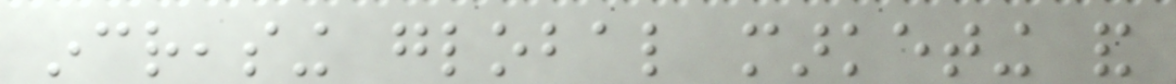increasing global marketing and
